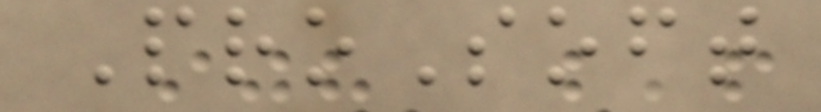ProSoft
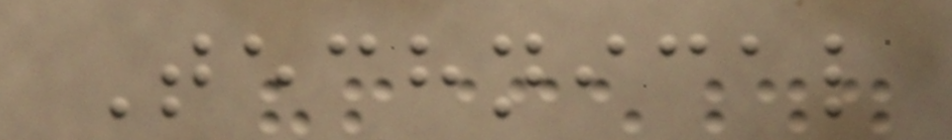Technical
